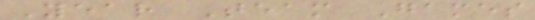Year Team Games
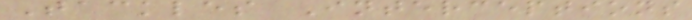Tackles Interceptions
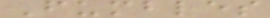Fumbles
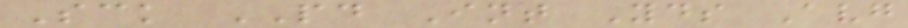Sck PD Int Yds Avg
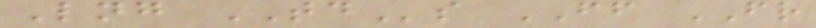Lng TDs FF FR
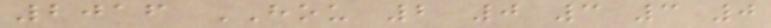2016 HOU 2 0 3 3 0
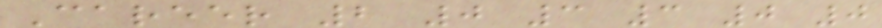Career 2 0 3 3 0 0
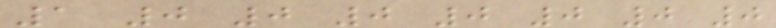1 0 0 0 0 0 0 0
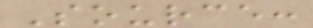Source:
